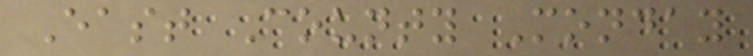East County Monday
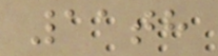11th
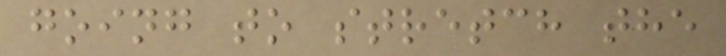going to stretch the
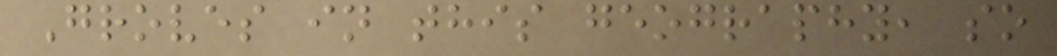Groves in this geography, so
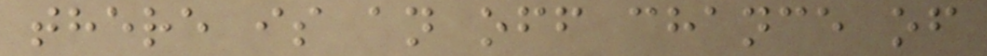there is an off chance of
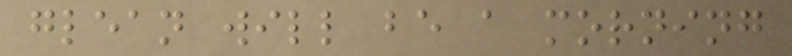glean will be a morning
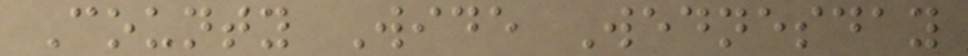County Wide Wednesday
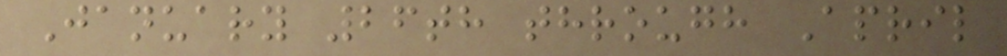January 26th through April
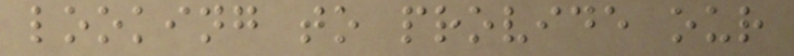looking to provide our
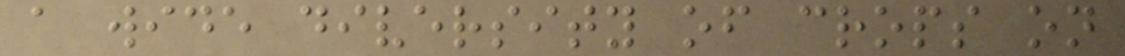a wide diversity of crops on
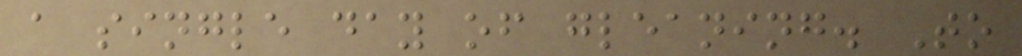a single day of gleaning. To
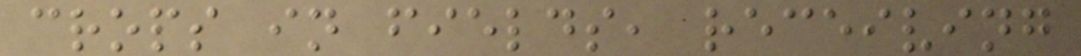crops in fields, receiving
